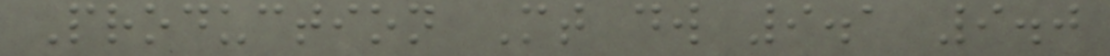Production Mt dw 9.1 9.0
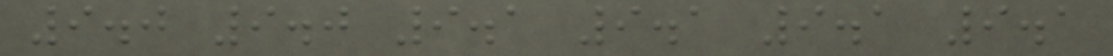9.0 9.0 9.1 9.1 9.1 9.1
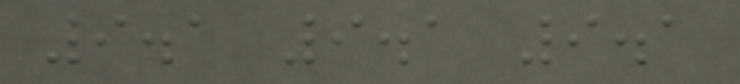9.1 9.1 9.1
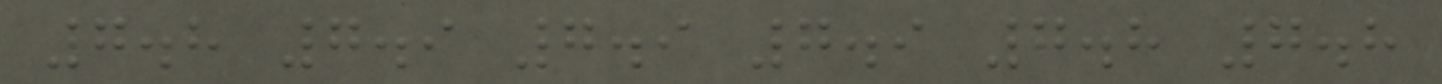7.8 7.9 7.9 7.9 7.8 7.8
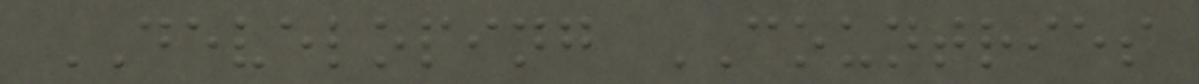DEVELOPING COUNTRIES
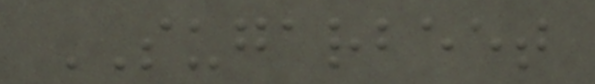SUGARBEET
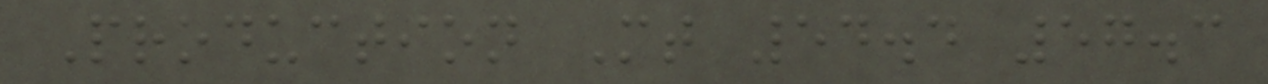Production Mt 54.4 57.3
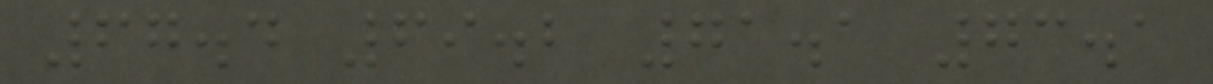67.4 69.2 71.1 73.1
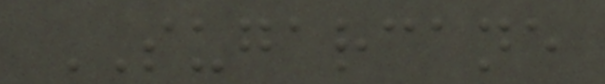SUGARCANE
